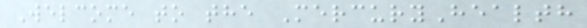Welcome to the MercuryHealth
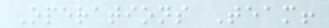Operations Team!
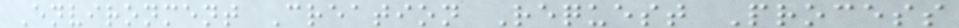Environment Creation Request Process
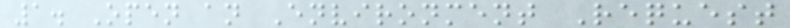1. Open an Environment Request
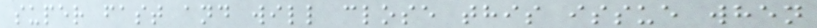super fast and will close this issue when
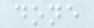done
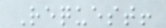Request!
